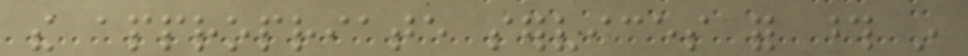the appropriate services for those in
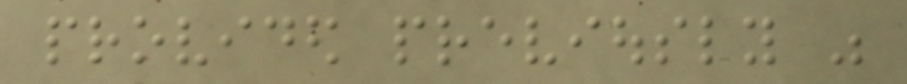provided previously was
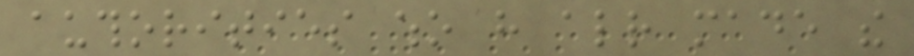authorities who have already made the
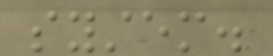system.
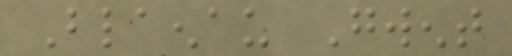Blaenau Gwent
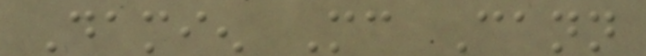Damien Mc Cann
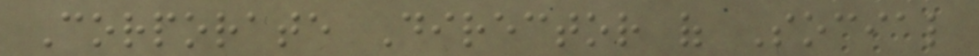Corporate Director of Social
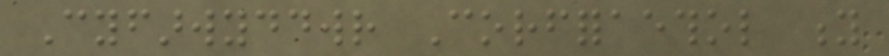Cyfarwyddwr Corfforaethol y
